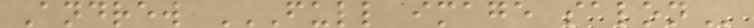Andrew FULL IMAGE SALON
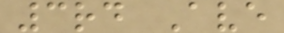3rd Ave
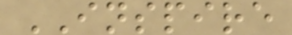INSPIRE
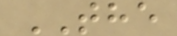THE
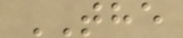THE
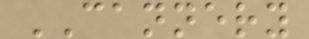CANNERY
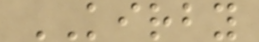KIRBY
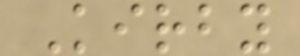Kirby
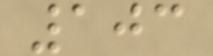103
